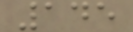145
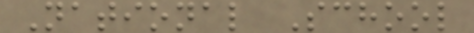National School
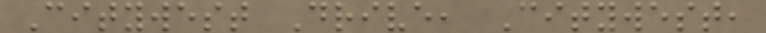Citywest Drive, Citywest,
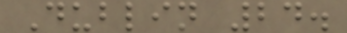Dublin 24.
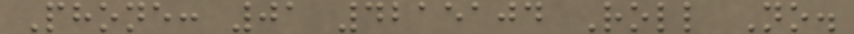Phone: 01 4215104 Roll No.
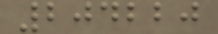204220
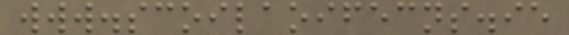www.scoilaoifecns.ie
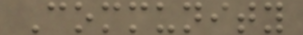Community
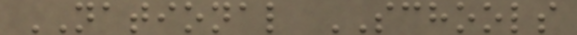NATIONAL SCHOOLS
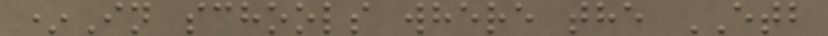*In schools where the ETB
